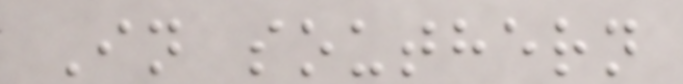In southern
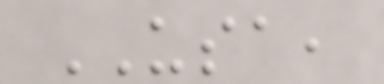USA,
